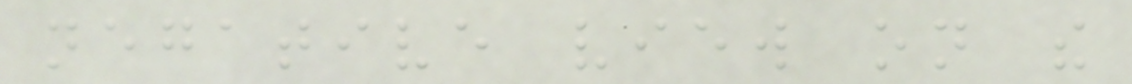negative view on the
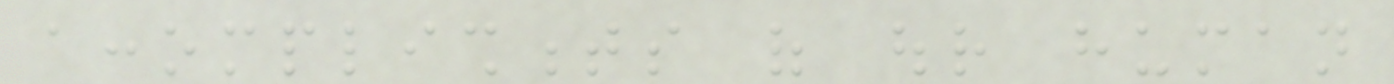accomplishments of our human
